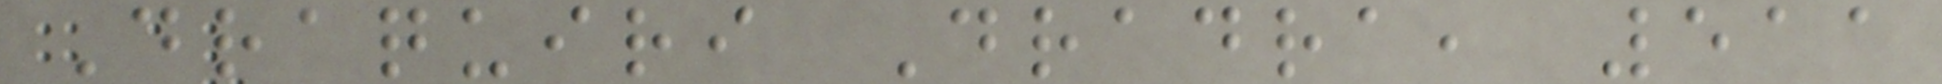Draquiri Dradra, 511
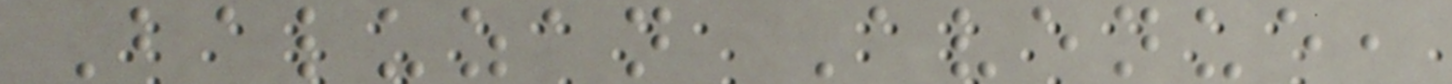Baluzan Avenue,
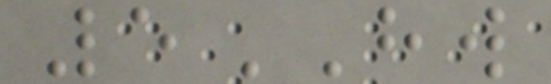5HW
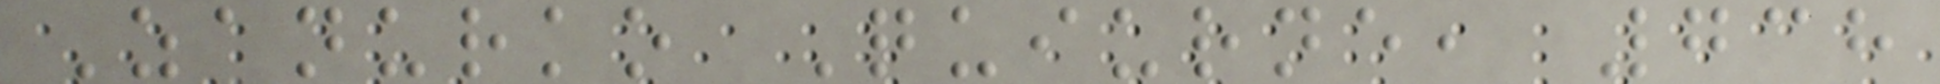Zanurko Quiurne, 738
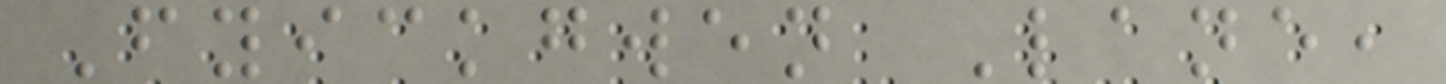Fyickgwen Lane,
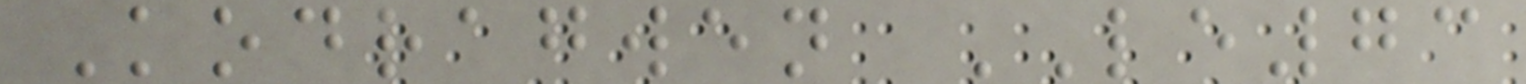Kodragwen LE73
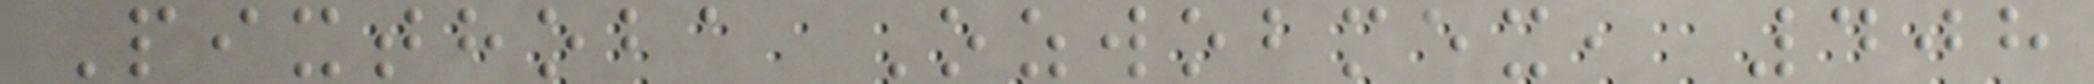Pixthoba Ozwobmex, 408
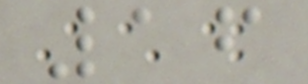16
